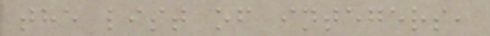the list of integers,
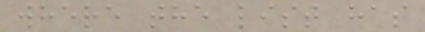where the list has
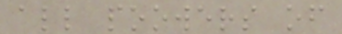all poowers of
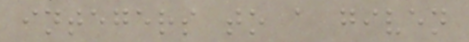integers to a given
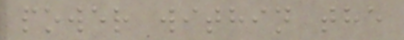power within the
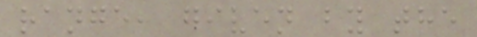range, given by the
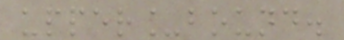upper_bound.
